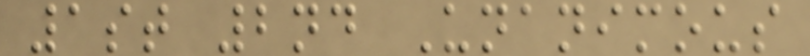1st 2nd Unanimous
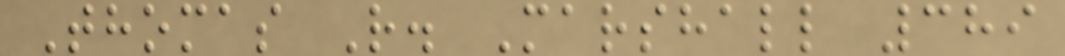Thomas R. Marshall 389
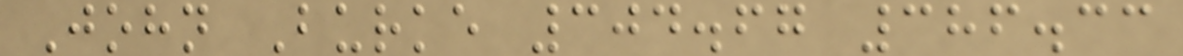John Burke 304.67 386.33
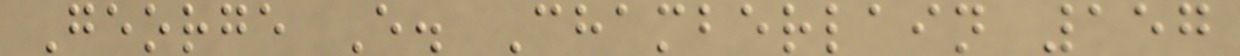George E. Chamberlain 157
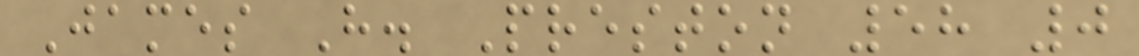James H. Preston 58 0
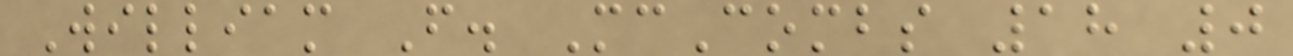William F. McCombs 18 0
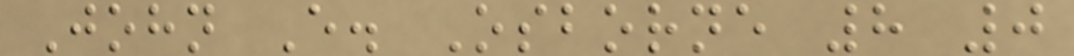John E. Osborne 8 0
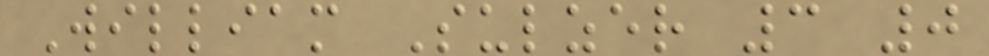William Sulzer 3 0
